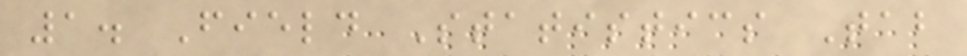1. Field Statistics Tab
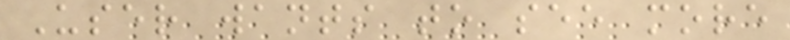User wants to see more
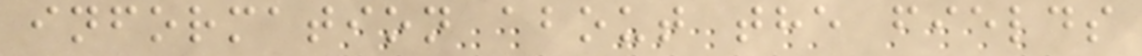information about the fields
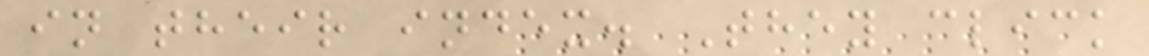in their index. They click
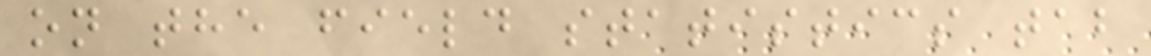on the field statistics tab
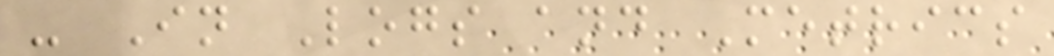- In Logs and Metrics
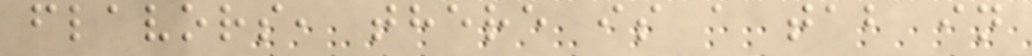flavors, there is a tab in
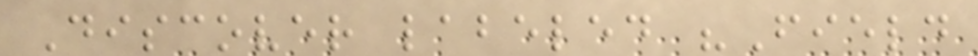Discover labeled "Field
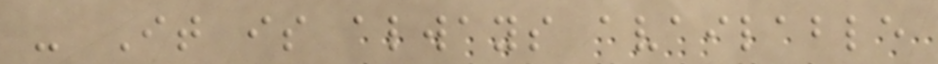- It is always available
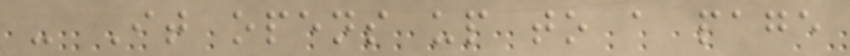- It opens up to a page
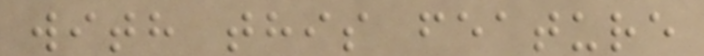with this feature
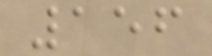156
